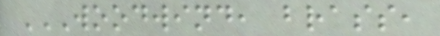WOODWIND, BRASS,
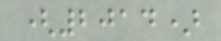(2014)
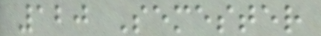120 Semester
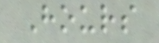Hours
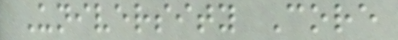University Core
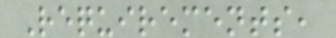Requirements,
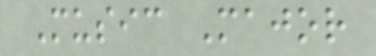Music Major
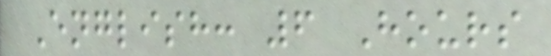English: 6 Hours
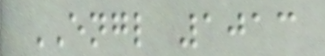ENGL 1013
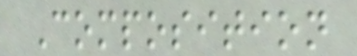Composition
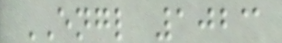ENGL 1023
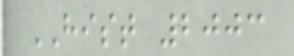HIST 2003
